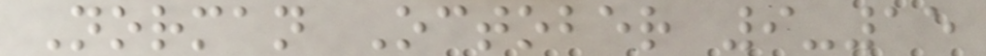Norman October 9-15
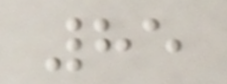85
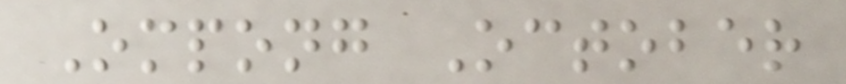Ompong October
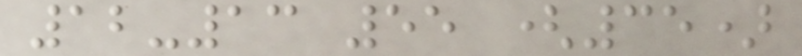12-13 55 (35)
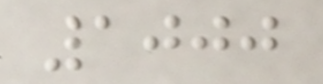1000
